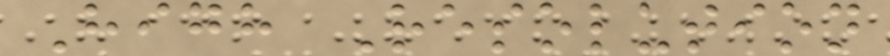High Resolution
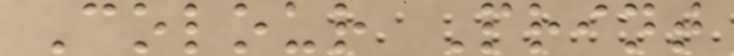Colour Print
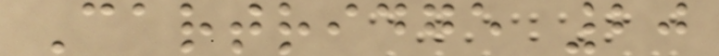Cartridge 20
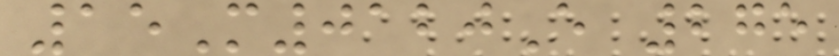15M0120E 275
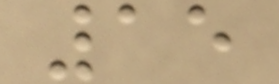15
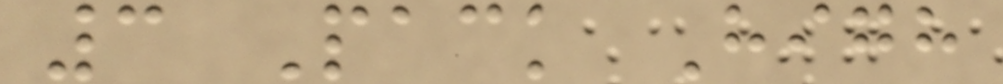3 Pack High
